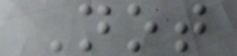Not
